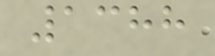1388
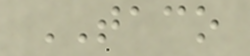TACO
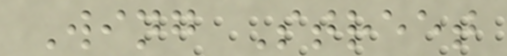Wing Street
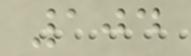104
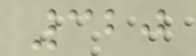320
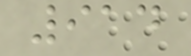914
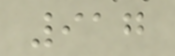917
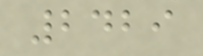2429
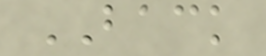BACK
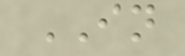IN
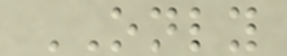ONLY
